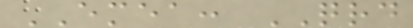EMEA: QRD
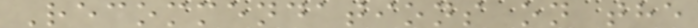Recommendations on the
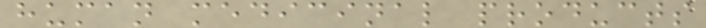human medicinal products
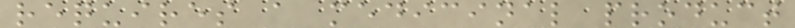requires a medicinal product
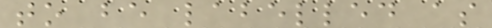to be labelled as
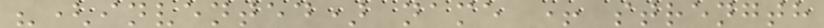"(invented) name + strength
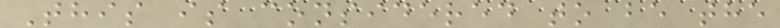This is considered to be the
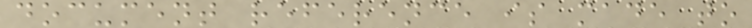document reference is made to
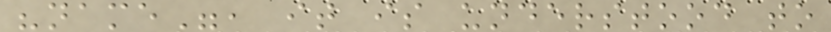"name", it is understood to
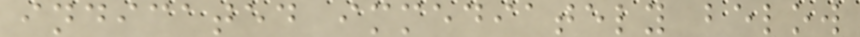indicated immediately below
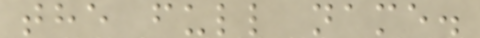the full name.
